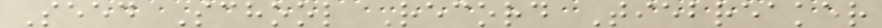Seed School Record Tiebreaker
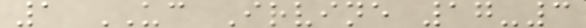1 UC Irvine 17-3
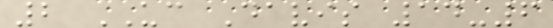2 UC Davis 14-6
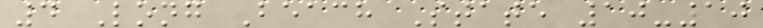4 Long Beach State 10-10
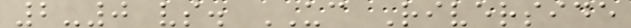2-0 vs. UC Riverside
